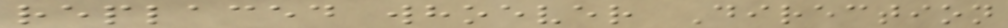replaced whoever Direction
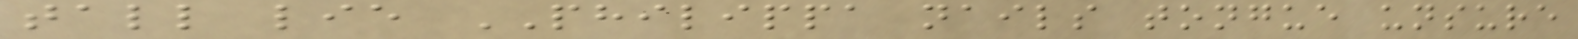tall lie PHILIPPA nails tongue unsure
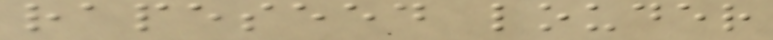rapeseed louder
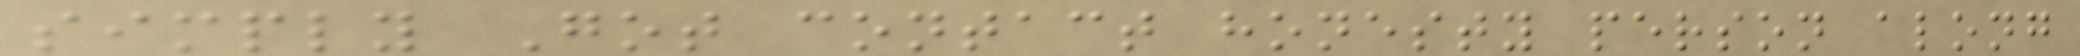simply Got contact honesty person along
